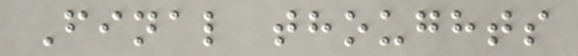Final thoughts
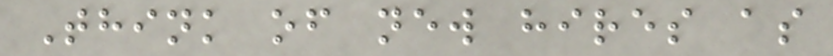Think of new hires as
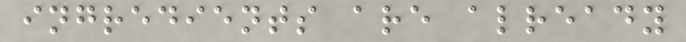ingredients are already
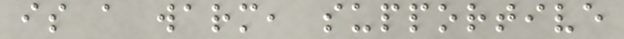is a warm, supportive
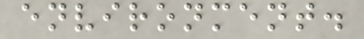environment.
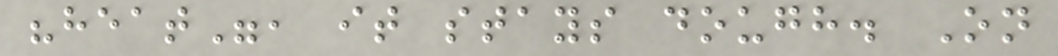"heat", it stays dough. On
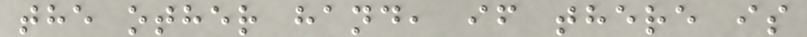the other hand, if there is
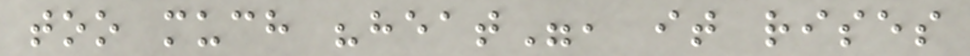too much "heat", it rises
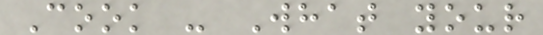Cook - What your
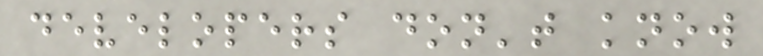developers don't know
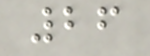26
